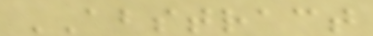ABSTRACT
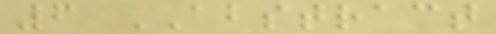6 ABSTRACT
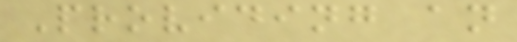Providing an
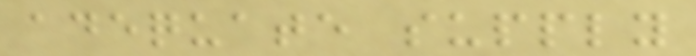adequate supply
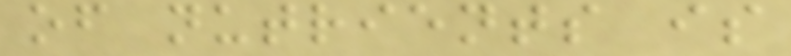of nutrients is
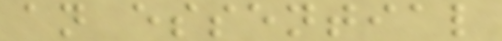an essential
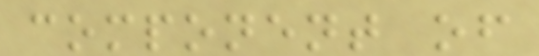component of
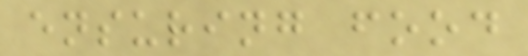ensuring food
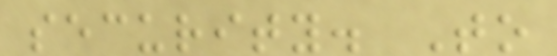security. To
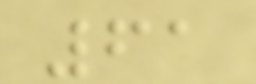61
